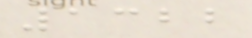1322
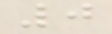0
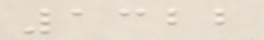1322
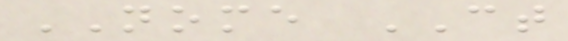NOME CT
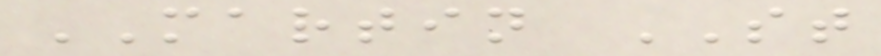MARTIN ST
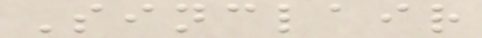Sinclair
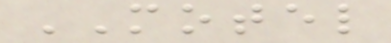MOTEL
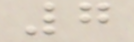7
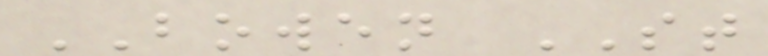BOWEN ST
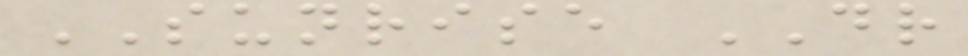SUNRISE DR
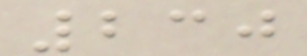230
